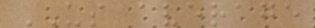US average
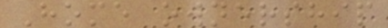Home ownership
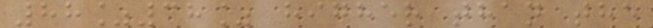88%38% higher than the
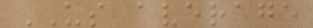US average
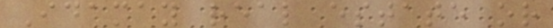Idamay real estate or
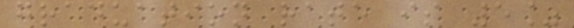graduation rate is 5%
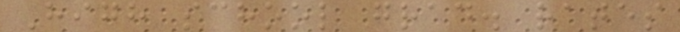High school grad. rates
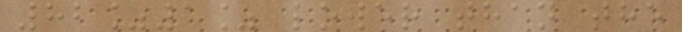82%1% lower than the
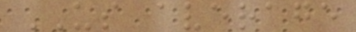US average
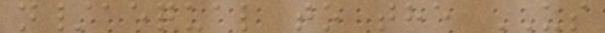n/aequal to the US
